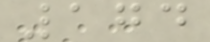174
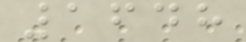1648
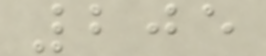205
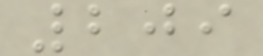209
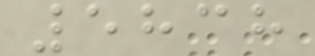5838
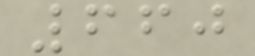660
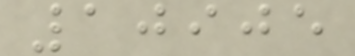10905
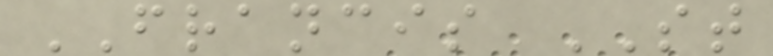FRANCIS ST
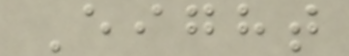Eight
